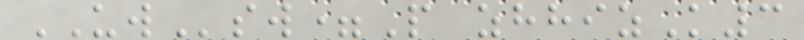UWsw=P zhhizK3
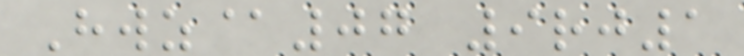Hwz@07 9rj1
